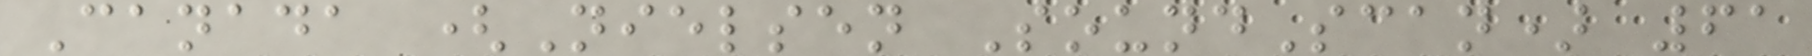Canada (Nielsen SoundScan) 61
